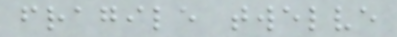fragile twelve
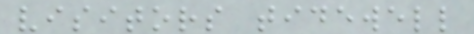visitors tidewell
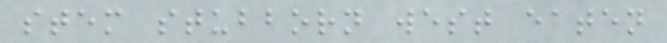stem stubborn west eaten
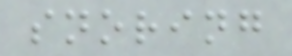snoring
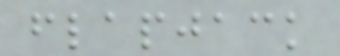flapjack
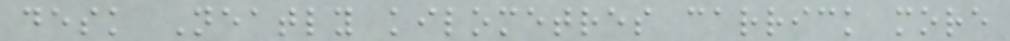desk Neatly kilometres carrick more
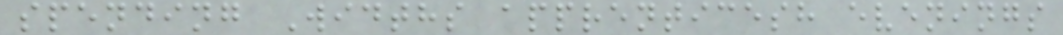spending Widths apprenticesh evenings
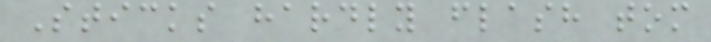Sticks hardly flash tom
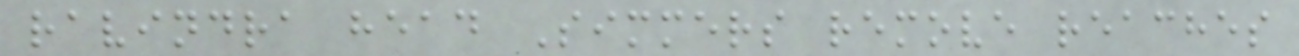ravindra head Simmers remove reaches
